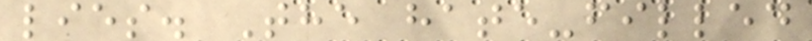lies. The hate-filled
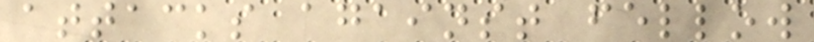attacks against fellow
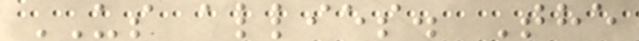US allies. The
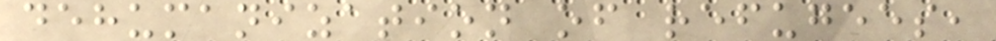dehumanization of refugees,
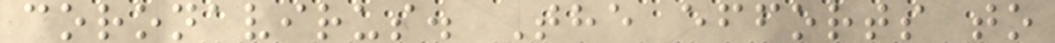coronavirus. The efforts to
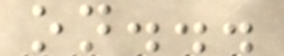on...
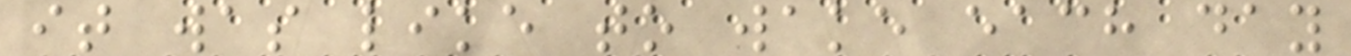it was like to wake each day
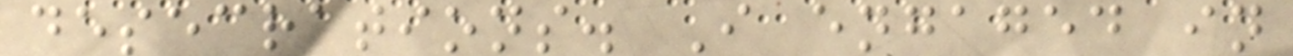desecrations. I engaged in
